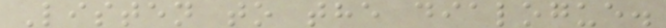Listen to the dialogue.
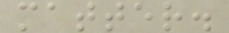matter.
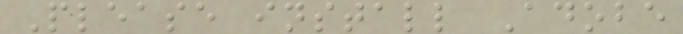Please install Adobe
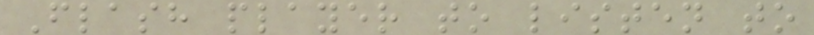Flash player to listen to
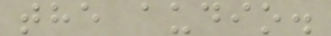the audio.
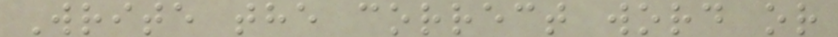Write the correct word or
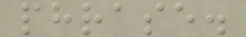phrase.
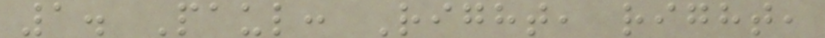1. Paul: Right, right,
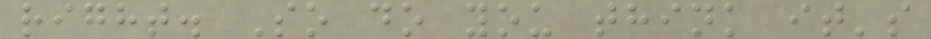right. So do you think it's
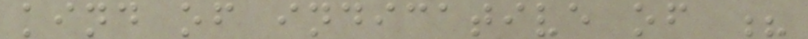kind of indicative of ?
